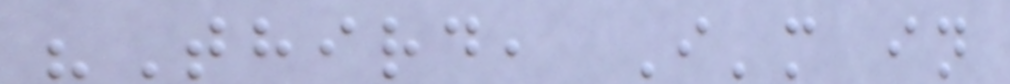"Third, I'm in
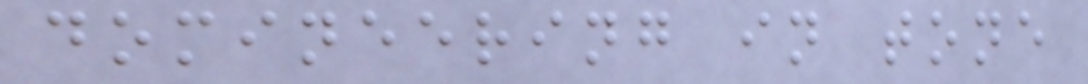domineering in tone
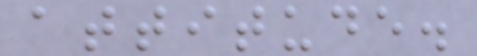attitude.
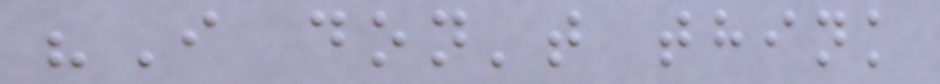"I don't think
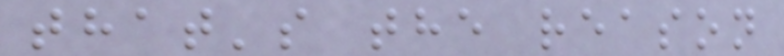that's the reason
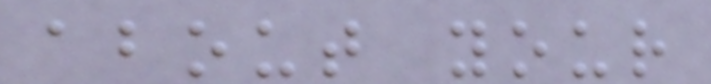about your
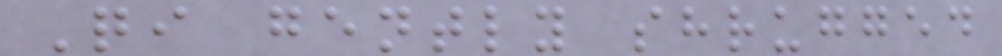Qi gently shrugged
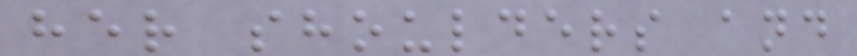her shoulders and
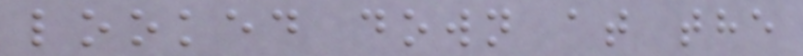looked down at the
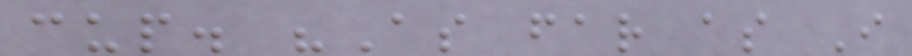cup. "As far as I
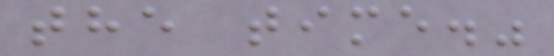the time."
